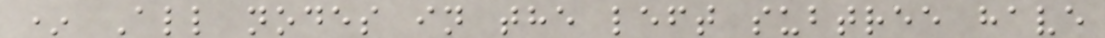* All nodes in the left subtree have
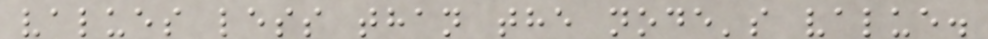values less than the node's value.
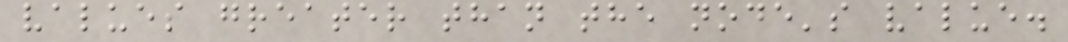values greater than the node's value.
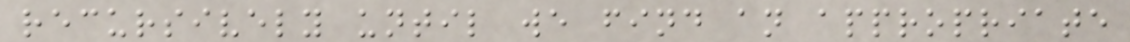recursively until we find an appropriate
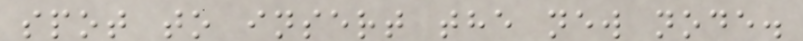spot to insert the new node.
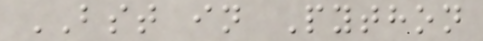BST in Python
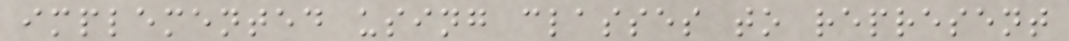implemented using classes to represent
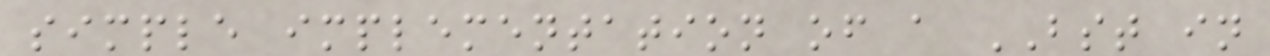simple implementation of a BST in
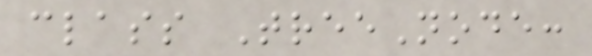class TreeNode:
